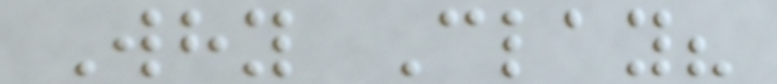Why Clay?
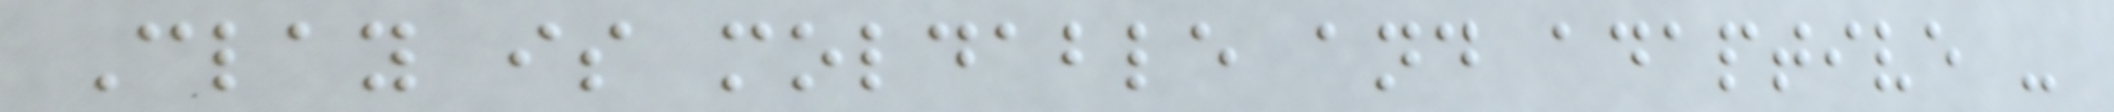Clay is moldable and adaptive -
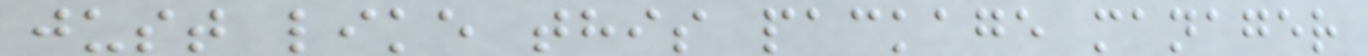just like this package manager
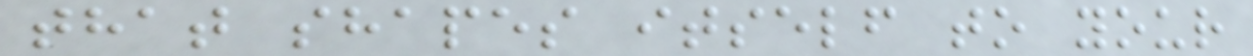that shapes itself to your
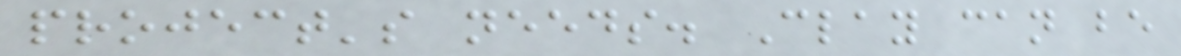project's needs. Clay can be
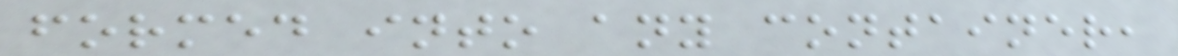formed into any container,
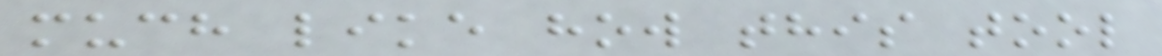much like how this tool
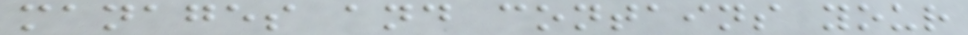manages and contains your
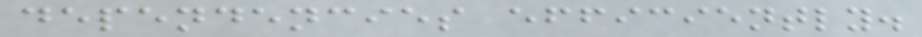dependencies efficiently.
